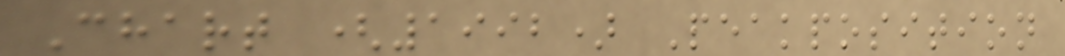Chart (1992) Peakposition
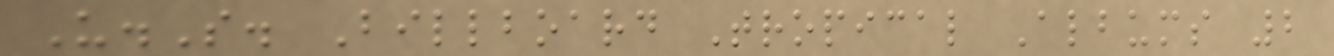U.S. Billboard Tropical Albums 2
